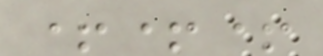+++
